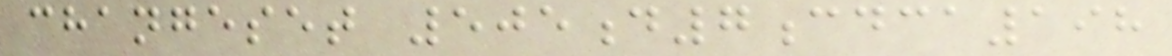changeset 505d7cdca198
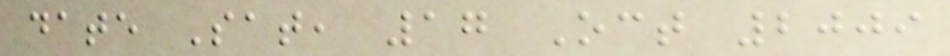date Sat, 17 Oct 2009
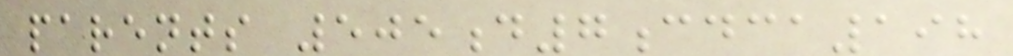parents 505d7cdca198
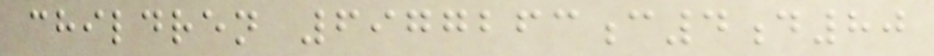children 6977263c4d80
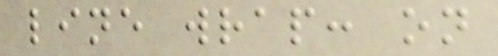line wrap: on
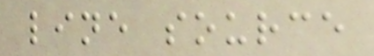line source
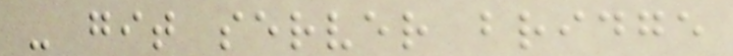- git server bridge
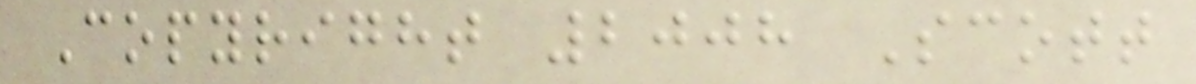Copyright 2008 Scott
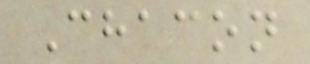Chacon
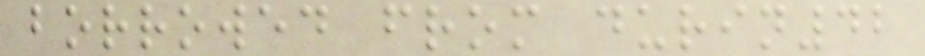borrowed from durin42
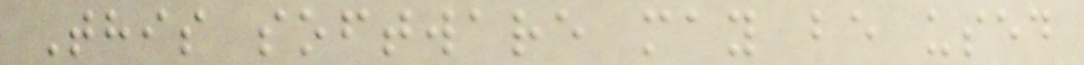This software may be used
